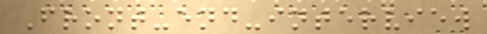Front-end-interview
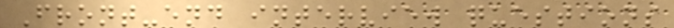Front-end interview questions
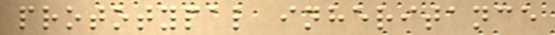prototypal inheritance
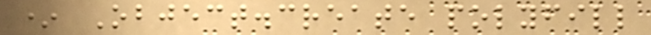* Object.create polyfill
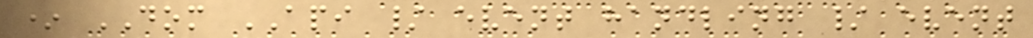* DOM API / event handling / event
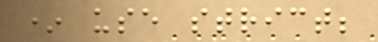* use strict;
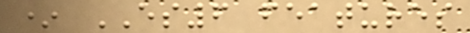* ES6 features
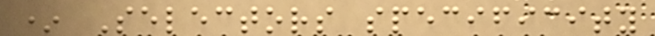* Selectors specificity
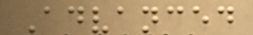Advanced
